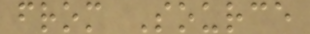from Source
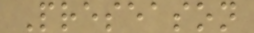Preseason
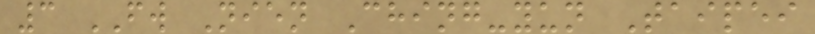3 FW Nien Ching-yun Taipei
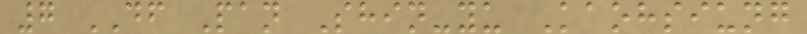7 DF Pan Shin-yu Kaohsiung
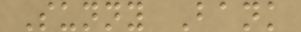Sunny Bank
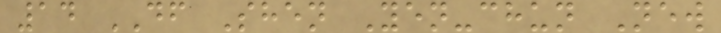14 DF Shen Yen-chun New
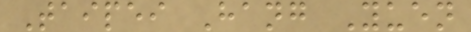Taipei Hang Yuen
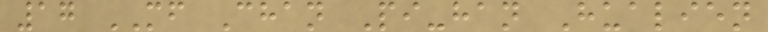17 MF Chan Pi-han Hualien
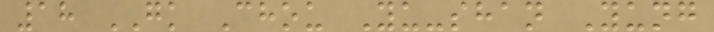18 GK Chou Yu-shan Yung
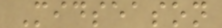Midseason
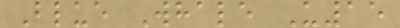Blue Whale U15
